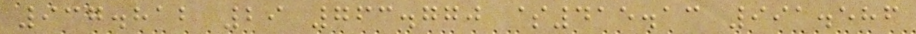937.812 29 763.770 $415.13 991.586
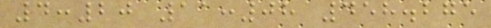4:20 11:08 458.275
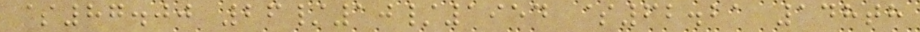$87.00 26/10/1954 $62.21 148th
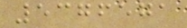5376571
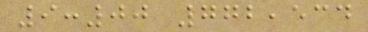9:00 772,534
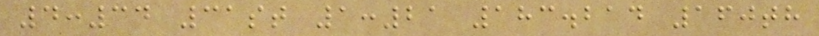4:34 31st 1:21 183.214 160th
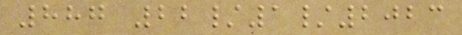887 22/1/2023
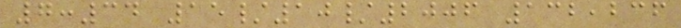7:34 15/10/2006 132,236
